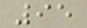95
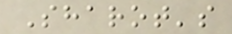Sharot's
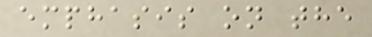emphasis on the
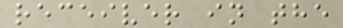receiver in the
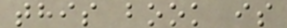this book is
